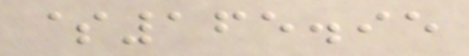$165.95
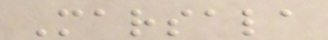Marsala
